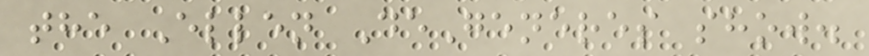the Ellen DeGeneres show.
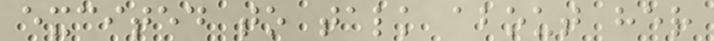excited to talk about her
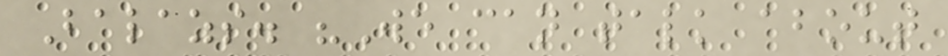Balazs. "We can talk about
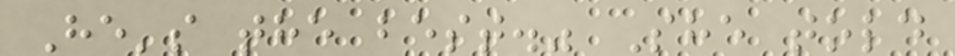He's the best." She told
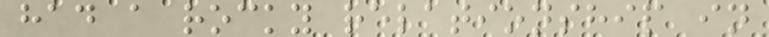had a rocky relationship in
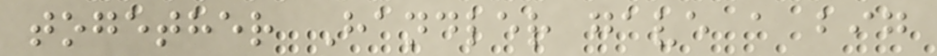together Handler gave a big
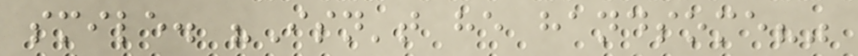smile. "Isn't he handsome?"
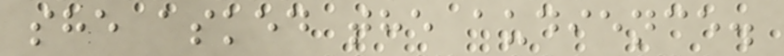she asked the audience.
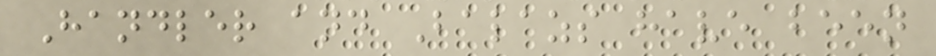Handler and Balazs have been
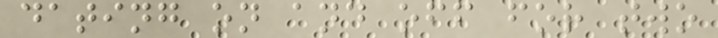dating on and off for two
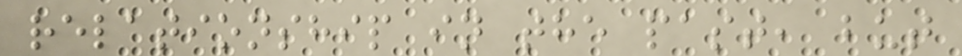relationship in the past, but
